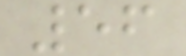56
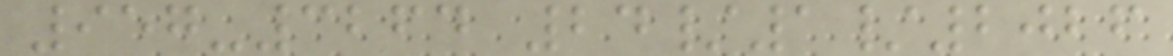957-3264 24/1/2026
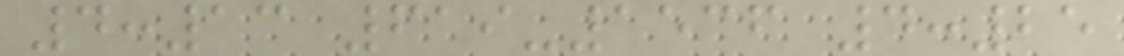4:13 619-1536 4:25
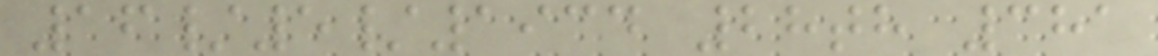16/5/1934 28th 381
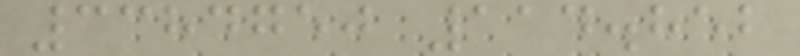3384750 114.852
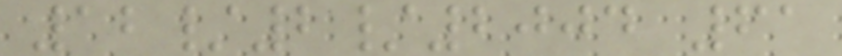12/2/2004 61
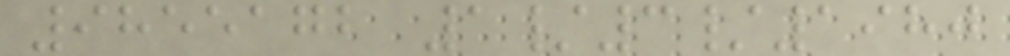9855172 1/3/1980
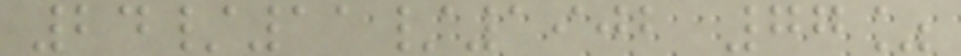24/11/1902 77%
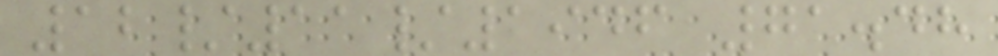12/11/1946 71.48
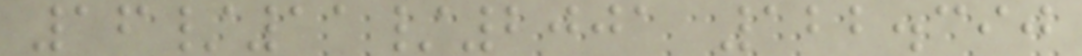16/11/2001 122.390
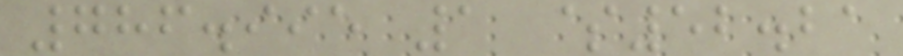786.995 1 $52.21
